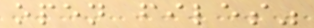open files"
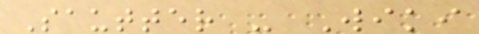Sautter - Wiki
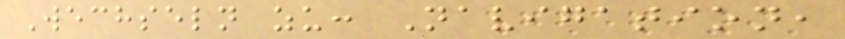Wechseln zu: Navigation,
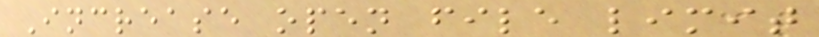Increase open file limit
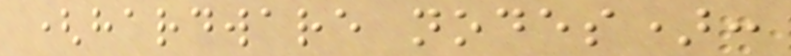(hardware nodes):
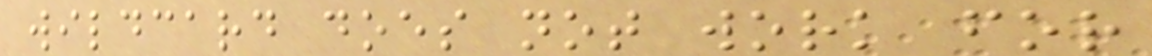wildcard does not work for
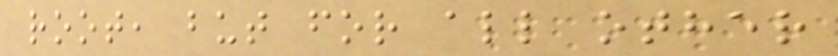root, but for all other
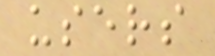users
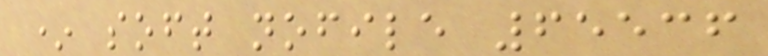* soft nofile 65536
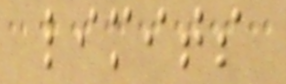limits
